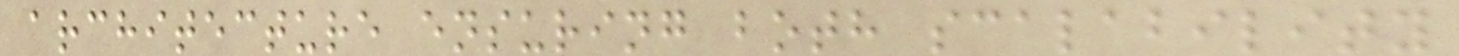architecture ensuring both scalability
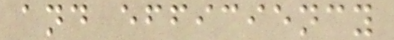and efficiency
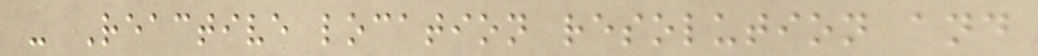- Reactive location resolution and
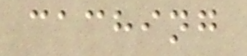caching
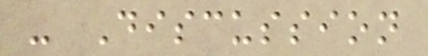- Discussion
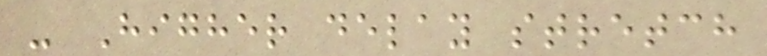- Higher delay stretch
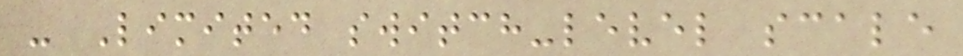- Limited switch-level scale
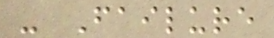- Failure
